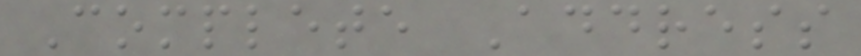Complete Address
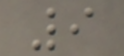9
